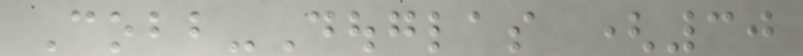Cobb-Douglas (30
